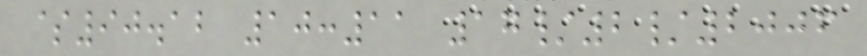$90.12 10:11 17/2/2006
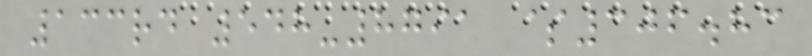133rd 548-8791 $306.83
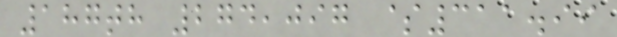187th 274,097 $311.99
